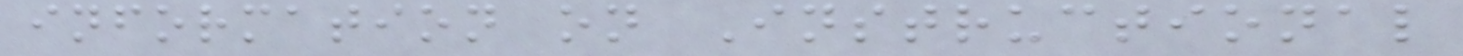information on Instructional
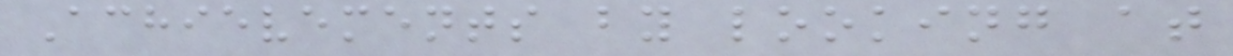Achievements by looking at
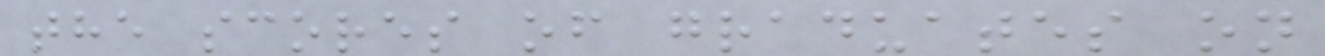the scores of graduates on
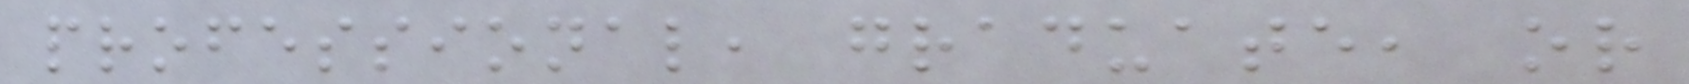professional, graduate, or
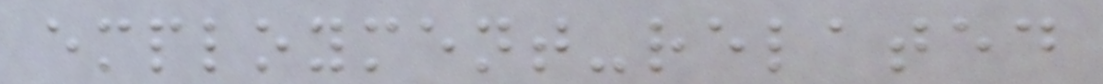employment-related
